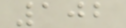102
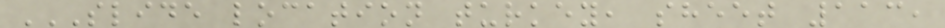SLIDE LOCATION TURKEY, SHEET 113,
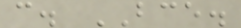c. BCE.
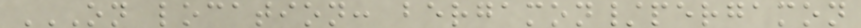ON LOCATION: BERGAMON/PERGAMON
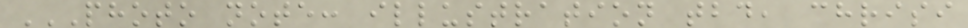PHOTO NOTE: ILLUSTRATION TBD, CHRISI
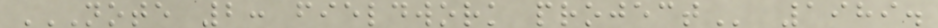NOTE 2: FIELDWORK PROJECT 1989.
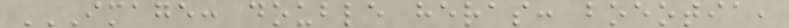IMAGE: DOUBLE HERAS: BOEOTIA,
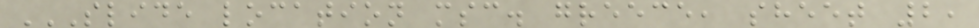SLIDE LOCATION MSC. GREECE, SHEET 2,
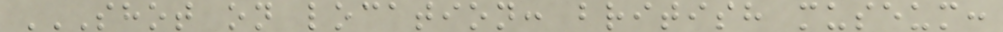SHOT ON LOCATION: BRITISH MUSEUM:
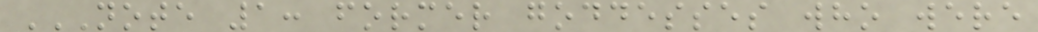NOTE 1: FORMER GODDESSES WHO WERE
